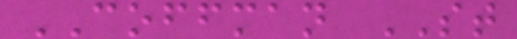COFFMAN ST
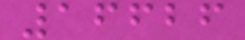16626
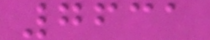7631
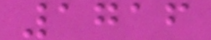1716
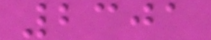2301
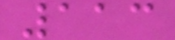113
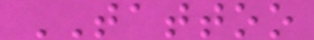TATTOO
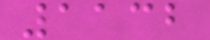1132
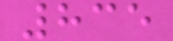835
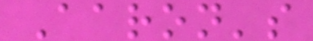Aaron's
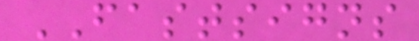FASTSIGNS
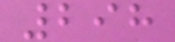298
